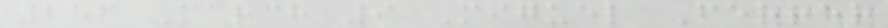256 March 9 Miguel Ferrer
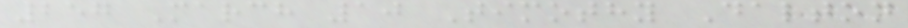257 March 10 Timothy Dalton
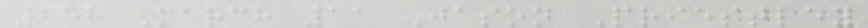258 March 11 Jason Priestley
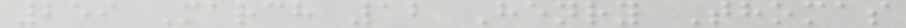259 March 12 Henry Thomas
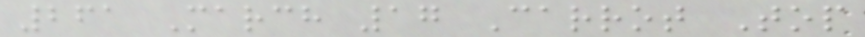261 March 17 Carrot Top
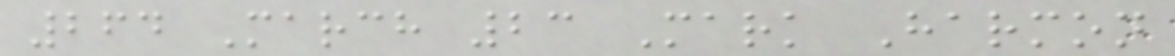264 March 23 Mark Harmon
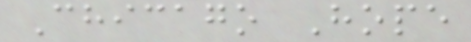Chicago Hope
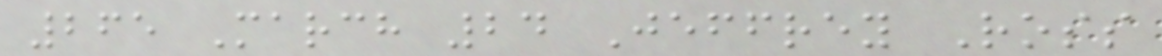265 March 24 Jeffrey Ross
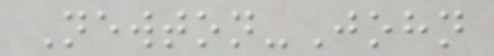Newton-John
